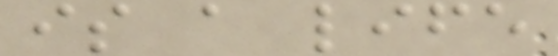is a life
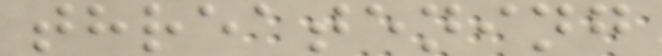threatening
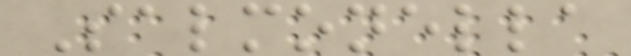Salmonella
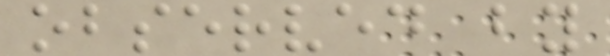observed by
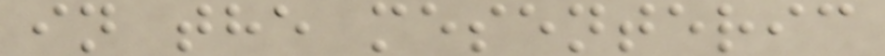in the mesenteric
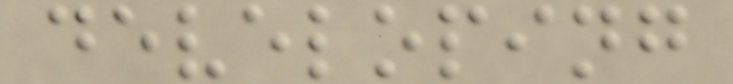developing
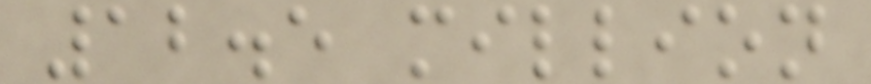12.5 million
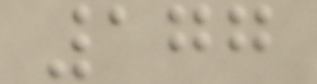177
